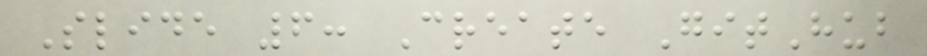Slide 6: Create GitHub
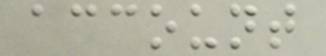account
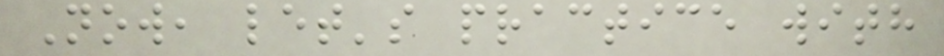Now, let's practice with
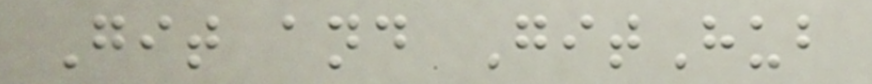Git and GitHub
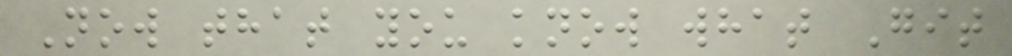Now that you know what Git
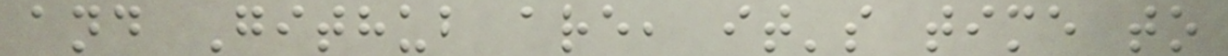and Github are, it's time to
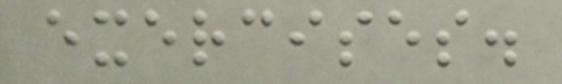exercises.
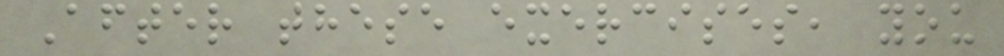After these exercises, you
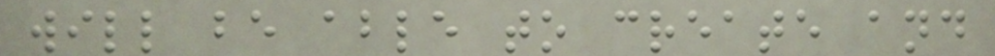will be able to create and
